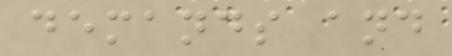demands and
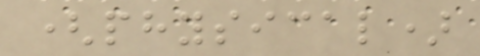(physical)
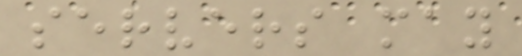servers may
